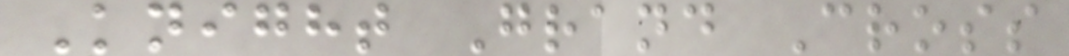Knight Grand Cross
